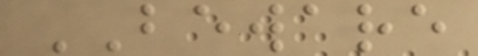BEWARE
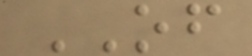OF
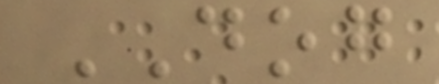DOG
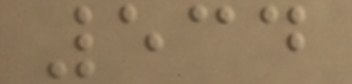534
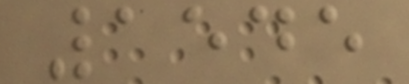1545
